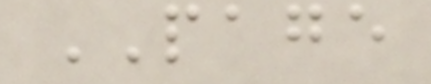PAGE
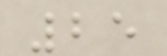25
